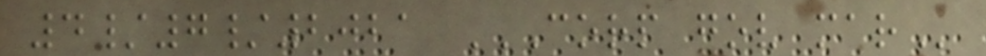4/7/2021 CORP GOV MAR
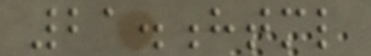21.html
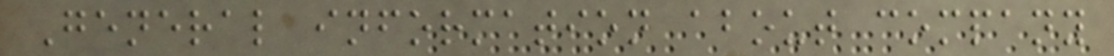General information about company
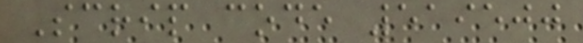Scrip code 519500
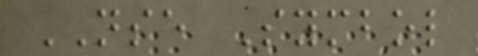NSE Symbol
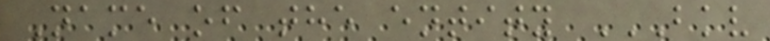Name of the entity BKV
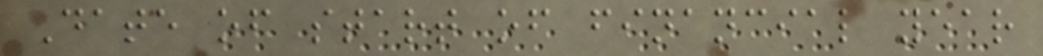Date of start of financial year
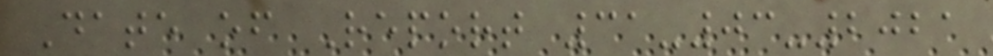Date of Report 31-03-2021
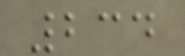234
